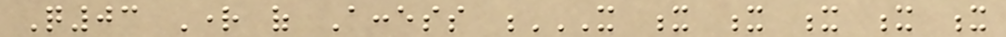Q03 Right of Access X X X X X X
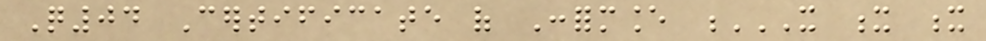Q04 Certificate of Conformance X X X
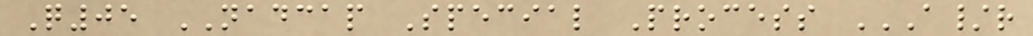Q05 NADCAP Special Process A/R
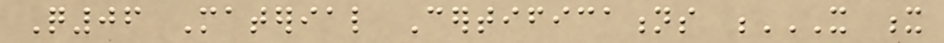Q06 Material Certifications X X
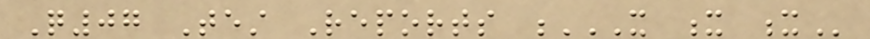Q07 Test Reports X X X
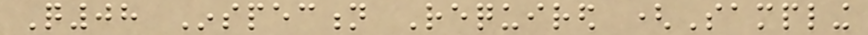Q08 Inspection Required (Sampling
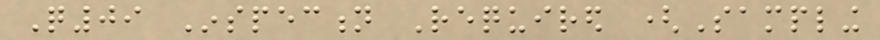Q09 Inspection Required (Sampling
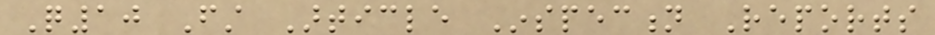Q10 First Article Inspection Reports
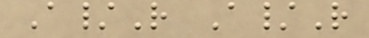A/R A/R
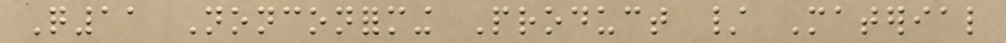Q11 Nonconforming Product / Material
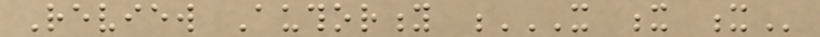Review Authority X X X
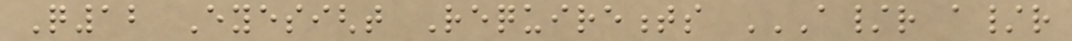Q12 Eyesight Requirements A/R A/R
